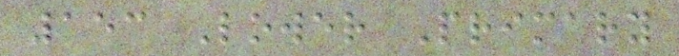153 Lower Primary
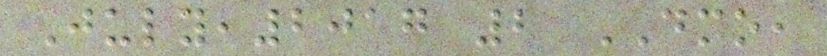July,2017 2 DMO,
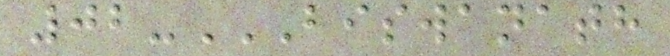02-BISWANATH
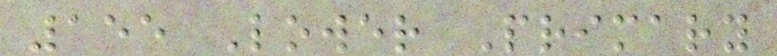155 Lower Primary
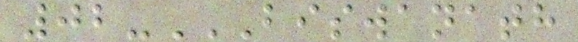02-BISWANATH
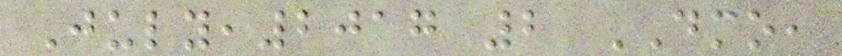July,2017 2 DMO,
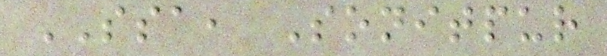SSA, Sonitpur
